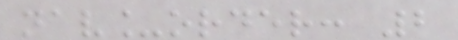nav_order: 2
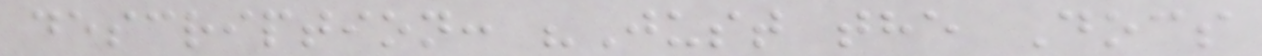description: "Just the Docs
